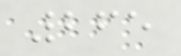265
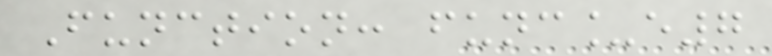Function: func_e7
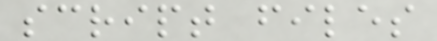script files
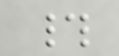#
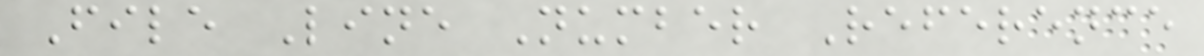File Line Number Reference
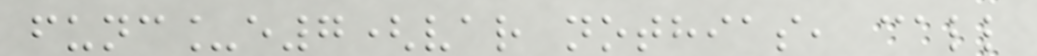func_e7(var nothias, call
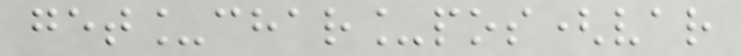get_char_pos(var
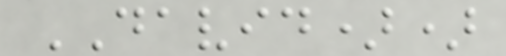DAVID))
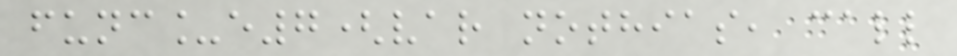func_e7(var nothias, call
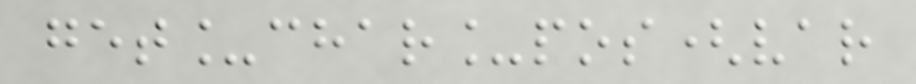get_char_pos(var
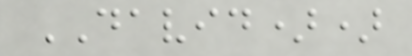DAVID))
